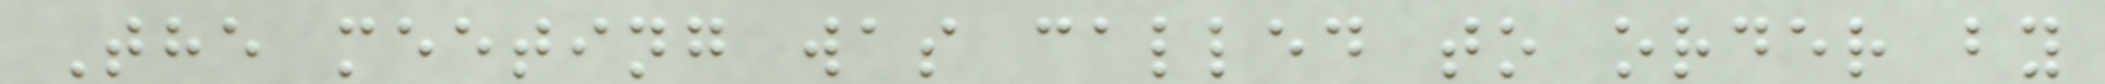The meeting was called to order by
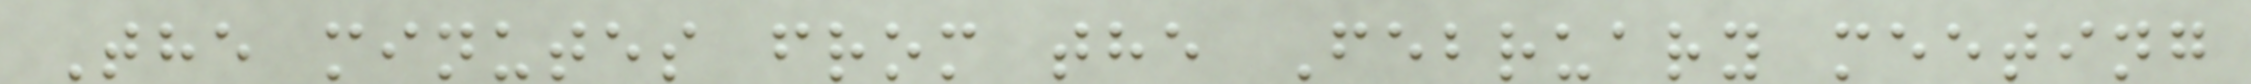The minutes from the February meeting
